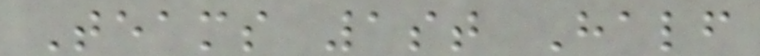Teams 1st Half
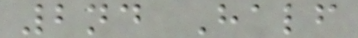2nd Half
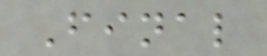Final
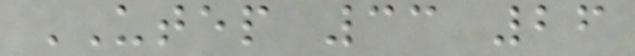UTEP 33 26
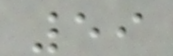59
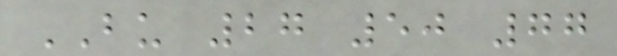BU 27 50 77
